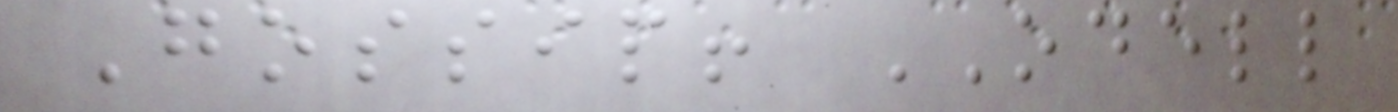Gossip! ODELL
